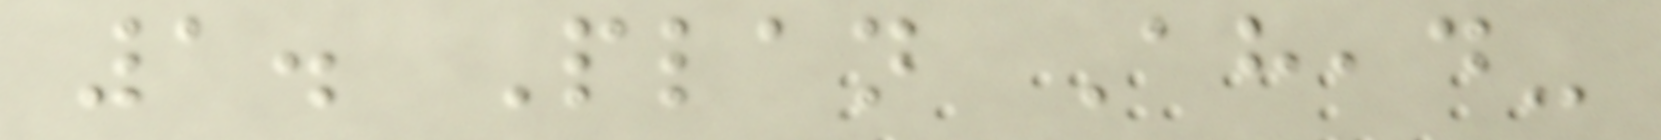1. Plan Ahead-
